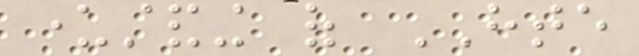understanding of HTE
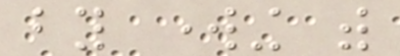by working with
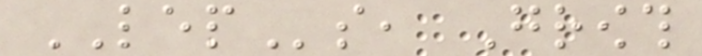LEPs, Growth
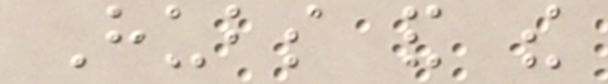Hubs and the
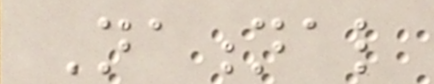National
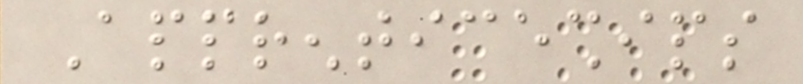Apprenticeships
